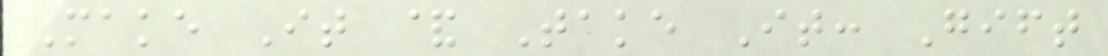Make It & Take It: Gift
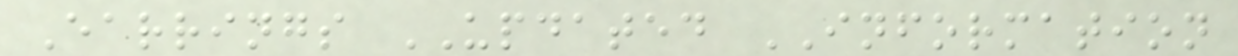Earrings UPDATED INFORMATION
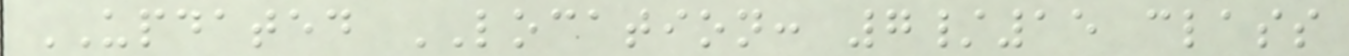UPDATED LOCATION: 7/15 class
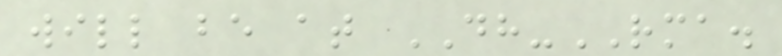will be at DH-RMA.
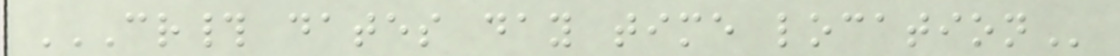CR# DATES DAY TIME LOCATION
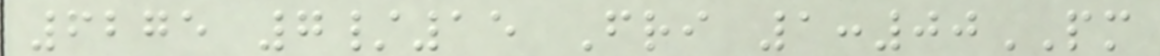6275 7/15 Fri 1:00PM
